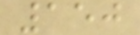150
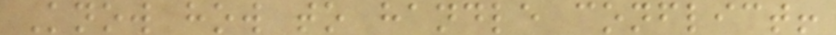Know how to handle conflict!
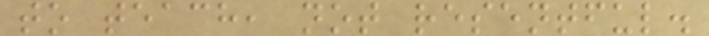to teach, not resentful.
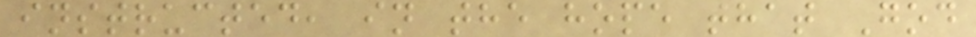instructed, in the hope that God
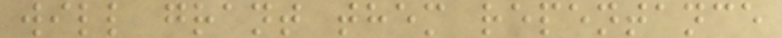will grant them repentance
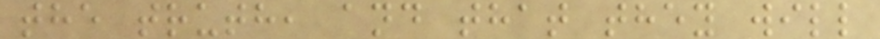the truth, and that they will
